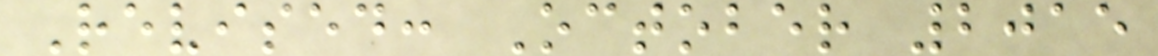Revised: October 2015
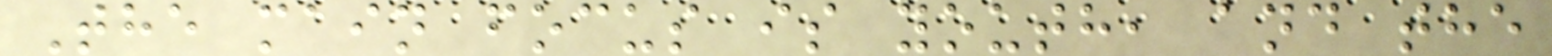The main focus is youth, and the
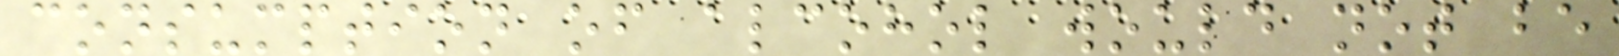consumption of alcohol would not be
